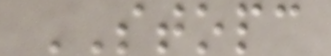STOPC
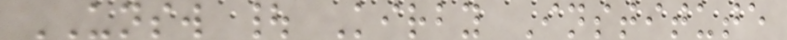UNSW | Kirby Institute
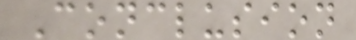Conclusion
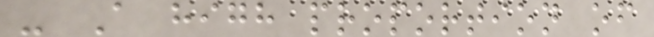- A high proportion of
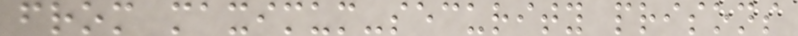from maximum-security prisons
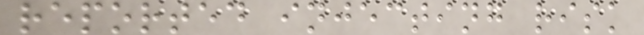reported injecting risk
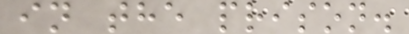in the prison.
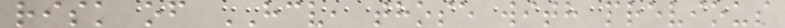risk of HCV, those with previous
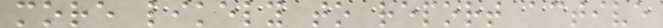more likely to report active
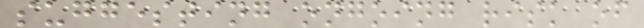suggesting ongoing risk of
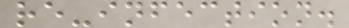re-infection.
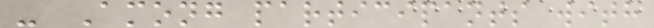- Among participants with
